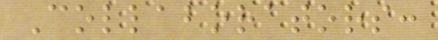Collaborators:
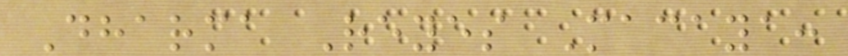Dharma Reyes Macaya:
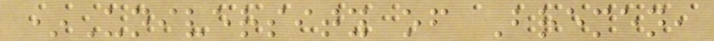*University of Bremen,
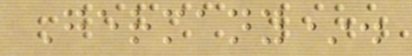Germany*.
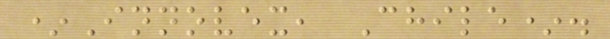*Innovex, Chile*.
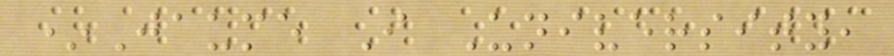*Jaume I University,
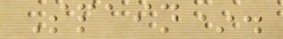Spain*.
